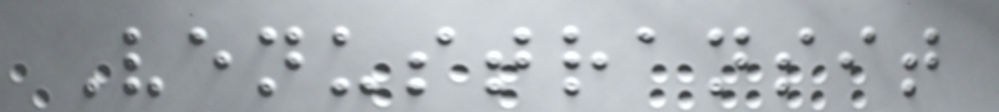Venustransit
